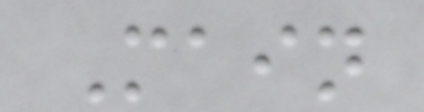Main
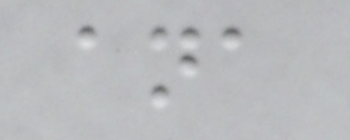ana
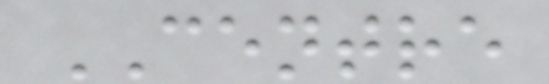CENTRE
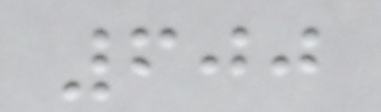600
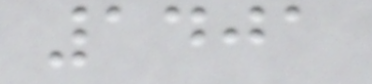1401
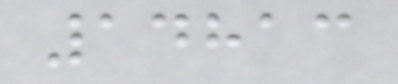14813
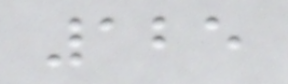125
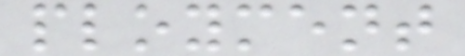ployment
